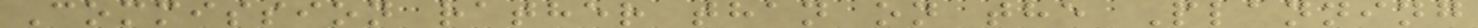Commission rather than on the Planning
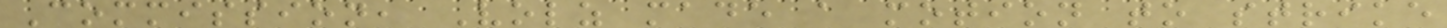Commission, Volz made a motion to strike
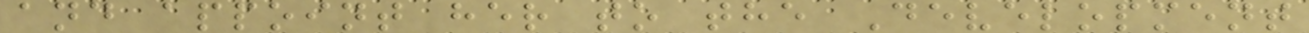and appoint her to the Development
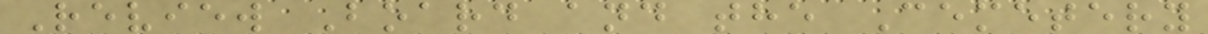Review Board and the Cemetery
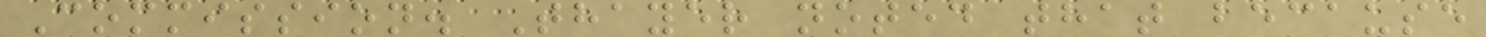Commission. Thayer noted that because
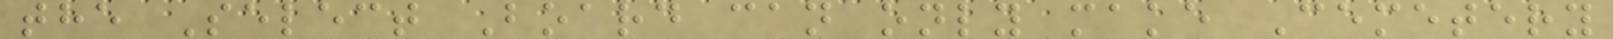the Select Board can only make Cemetery
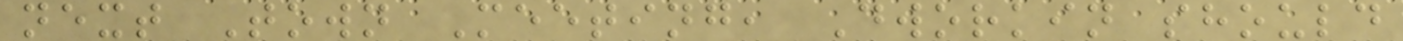next Town Meeting, Dworkin should
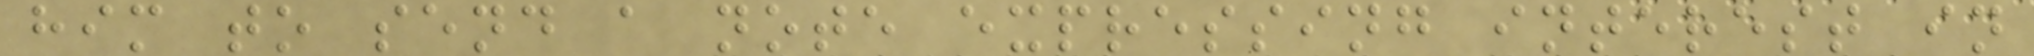him to send a note expressing interest in
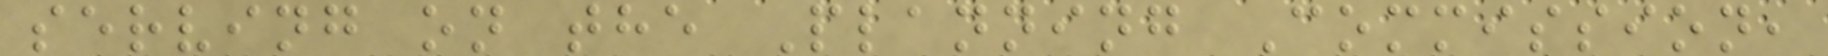serving on the Planning Commission,
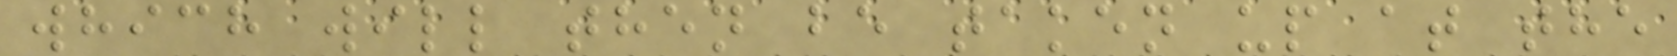which will then be taken up at the
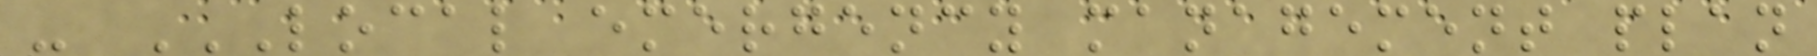- LOCAL EMERGENCY MANAGEMENT PLAN
